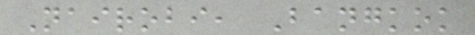Nairobi, Bangkok
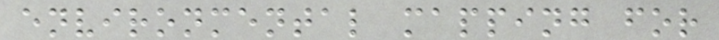environmental mapping for
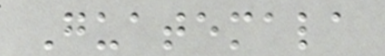Guatemala
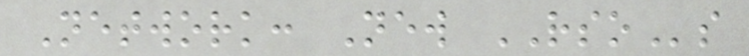Network: New RSOs
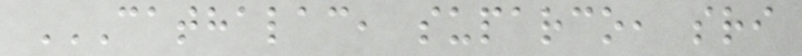CATHALAC, SUPARCO, SRI
